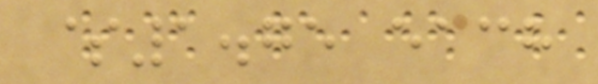$1.75 each
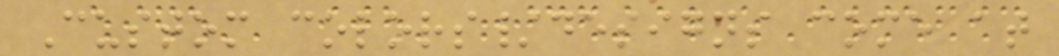Custom colors/designs come at
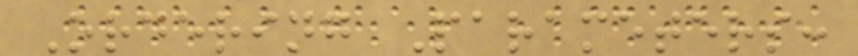Ordering Parameters:
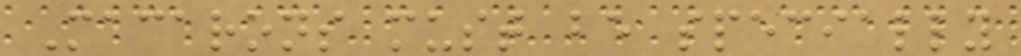Macarons must be specially
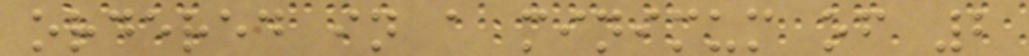ordered in a minimum of 2
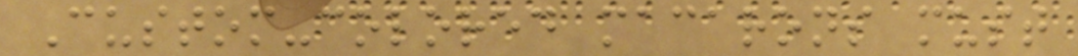Custom-colored macarons must
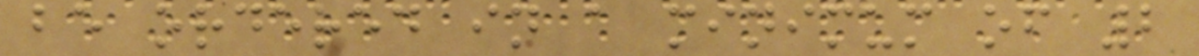be ordered in a minimum of 2
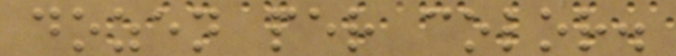dozen per color.
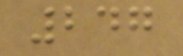247
